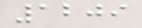1209
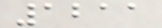1211
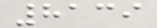8139
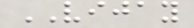VIJAY
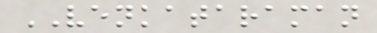VENKATARAMAN
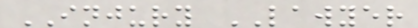INJURY LAWYER
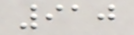910
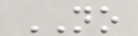NO
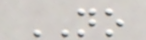NO
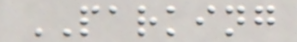PARKING
